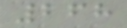268
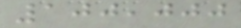100,000
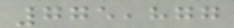775,877
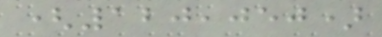(120,050)
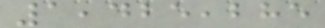1,425,285
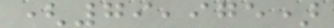(79,975)
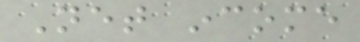Net income
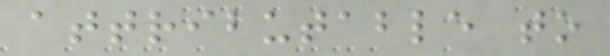attributable to
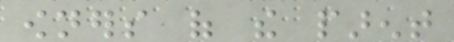owners of the parent
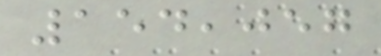154,057
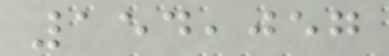154,057
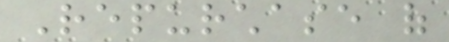Repurchase of
